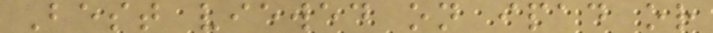Best viewed on ipad or
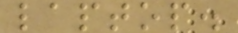laptop.
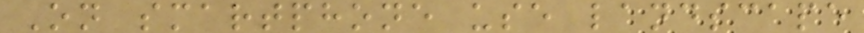On smartphone use landscape
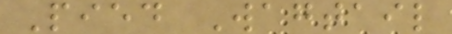Pied Wagtail
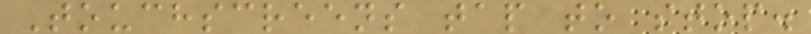Touchscreens tap to stop.
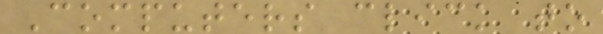Computers click to
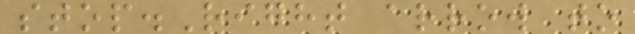stop.Right arrow to
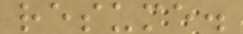resume.
